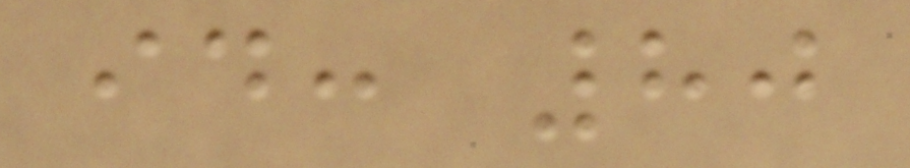id: 80
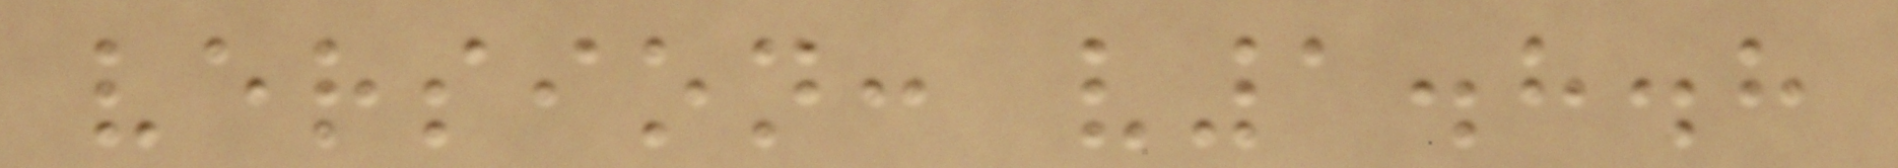version: v1.8.8
